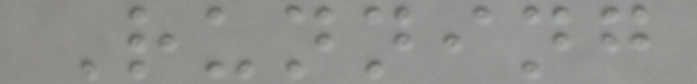Running
